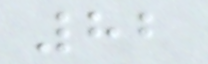82
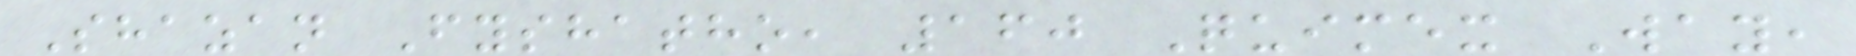Shazan Fyshatho, 160 Quimex Way,
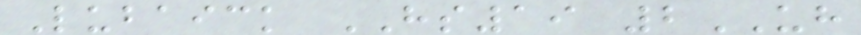Lubaick HS19 2UH
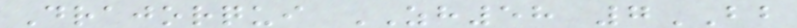Drajorqui ZH58 7BB
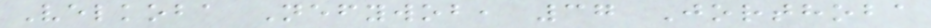Velkoba Nefywob, 37 Jorthoba
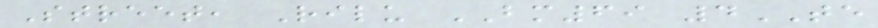Street, Rilu BM69 4TE
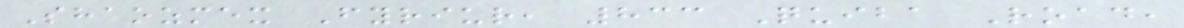Shaozmex Fyriur, 833 Quiba Road,
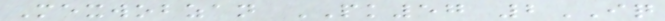Mexwobzan PK57 2IQ
